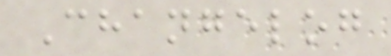Changelog
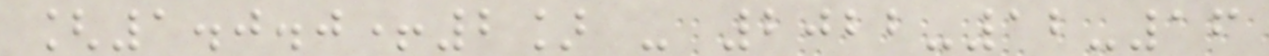[1.0.0+2] - 2022-12-16
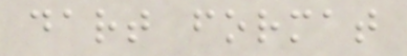dart format
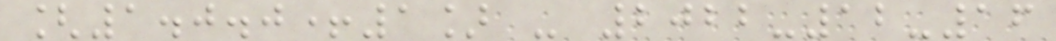[1.0.0+1] - 2022-12-16
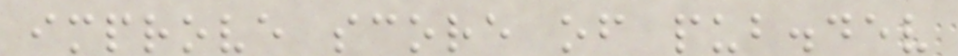improve score of pub.dev
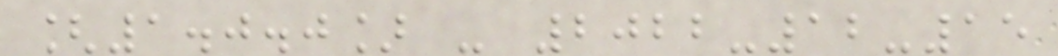[1.0.0] - 2022-12-15
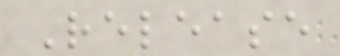Release
